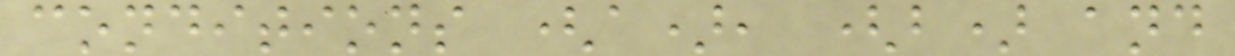conditions (a), (b) and
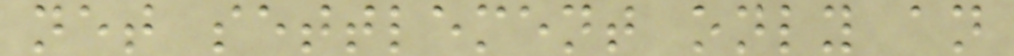net settlement only an
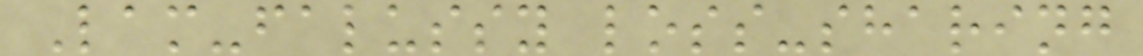Lam-falussy loss-sharing
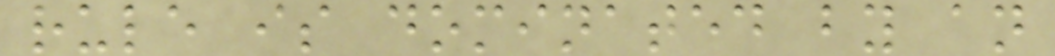rule is dominated by an
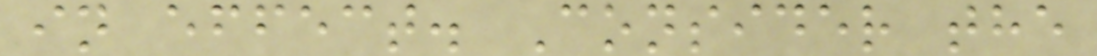in effect. Consider the
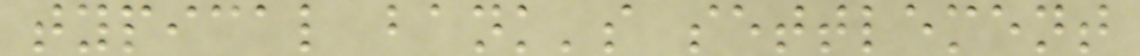typical bank's settlement
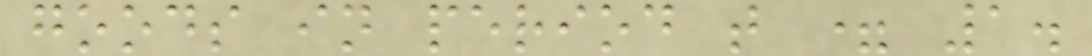goods in period t = 1.
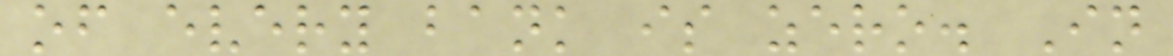of every bank is zero. In
